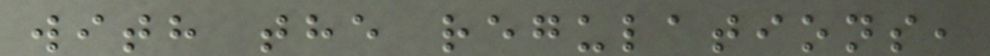with the regulations,
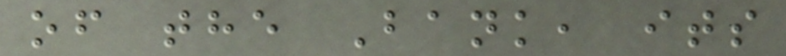of the Bank, its
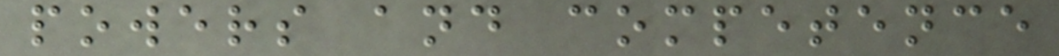powers and competence
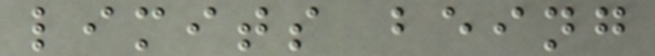limits being
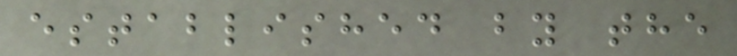established by the
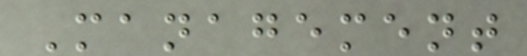Management
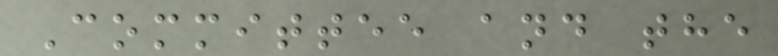Committee and the
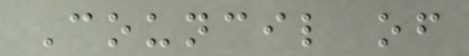Council of
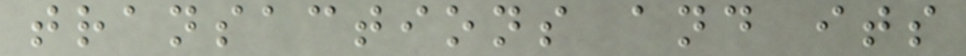transactions and its
